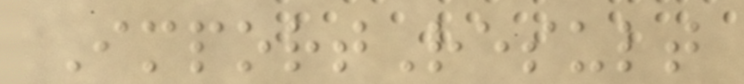ImportResult
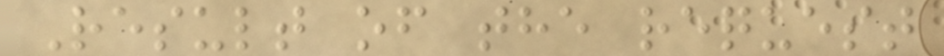Result of the request
